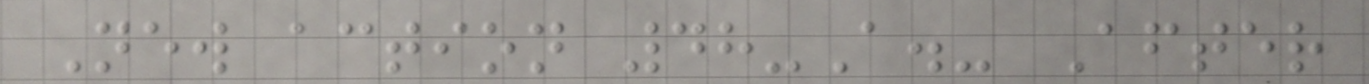New action 48-A.- After
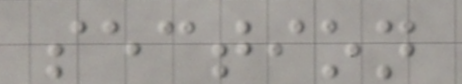section
